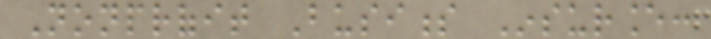Nonprofit Business Insurance:
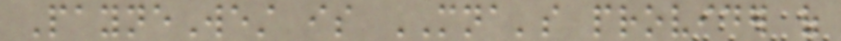PayneWest is MNA's provider of
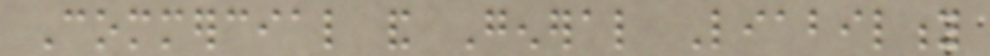Commercial and General Liability
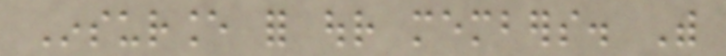Insurance for our members. With
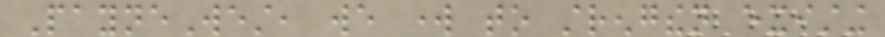PayneWest, we work to strengthen existing
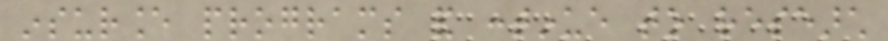insurance programs and continue to research
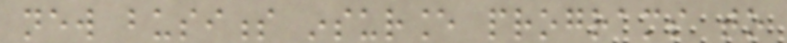new business insurance programs to
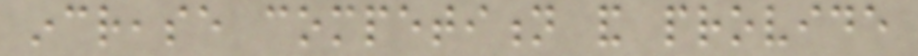increase competition and provide
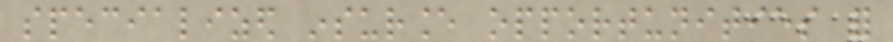specialized insurance opportunities for
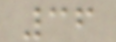36
